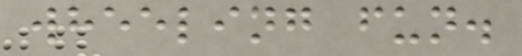wheeling fun.
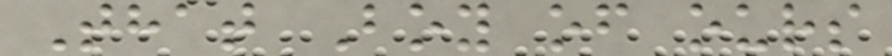That Boy of ours
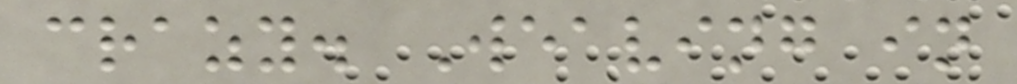crazy. Weaving in
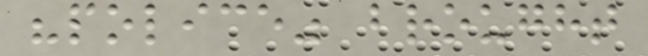"police" brought
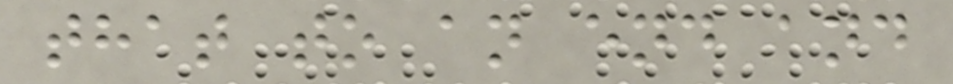that to an end and
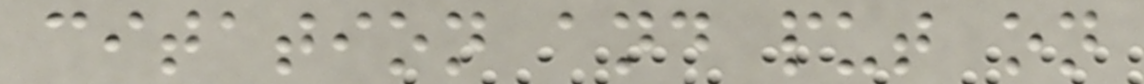citation and put on
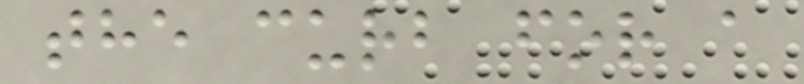the curb for a
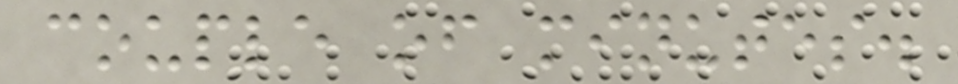couple of minutes.
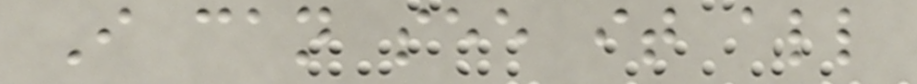I can see it all
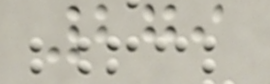279
